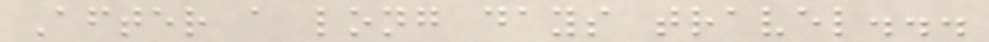After a long days travel...
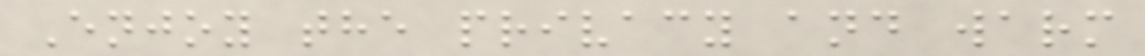Enjoy the privacy and warm
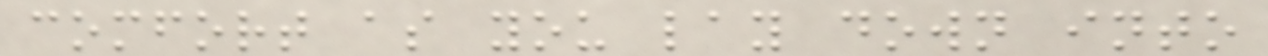comfort as you lay down into
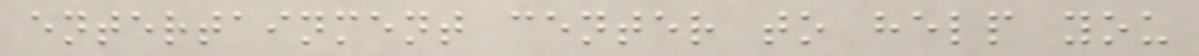entertainment center to help you
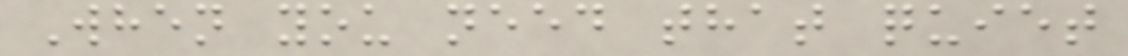When you need that quiet
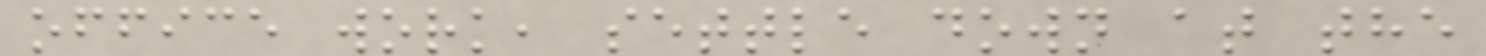office work, settle down at the
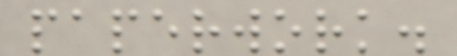paperwork.
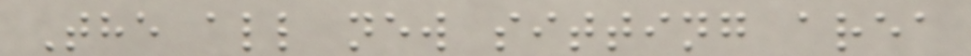The all new sitting area
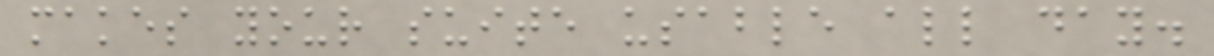makes your suite usable all day.
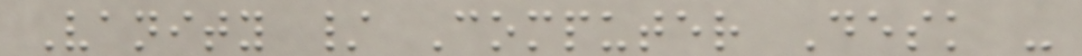Vanity / Computer Desk -
